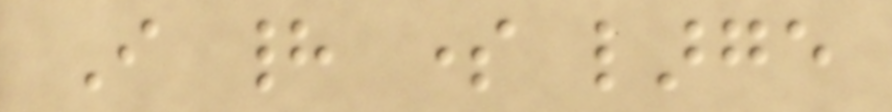I had some large
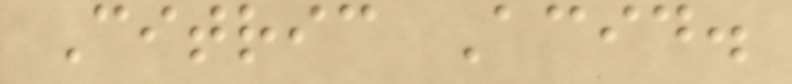Citric Acid.
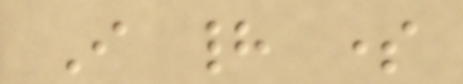I had some
